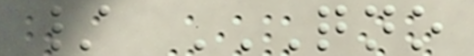/ QNO
